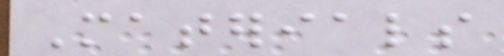Materials
